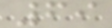69
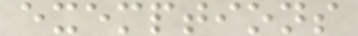exemptions
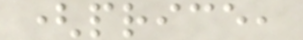(price,
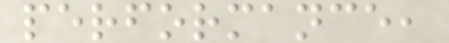performance,
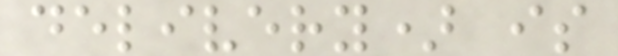delivery) is
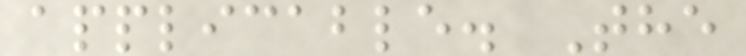applicable. The
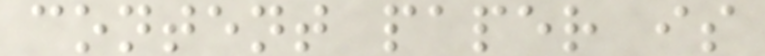content paper is
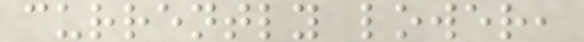currently lower,
